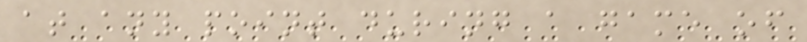at any point during a game of
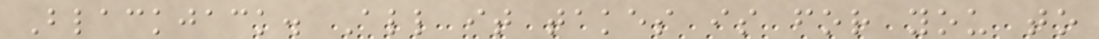Blackjack. All it takes is for you to
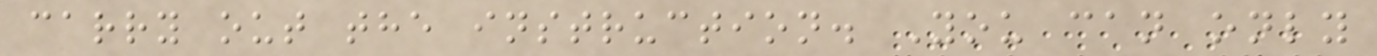carry out the instruction. You can only
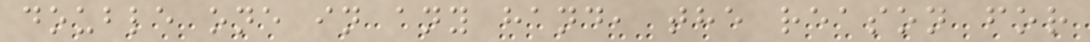double one in any hand, the reason for
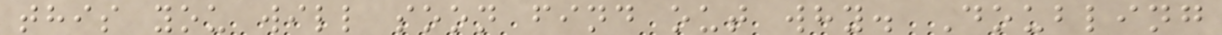this you will soon find out why. Doubling
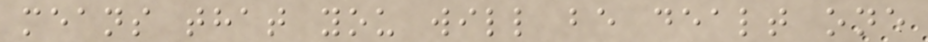means that you will be dealt one
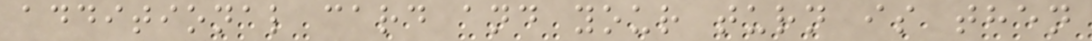additional card and your turn is then
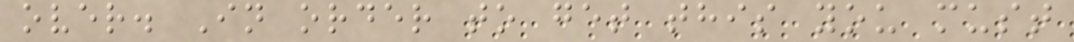over. In order to get this you must
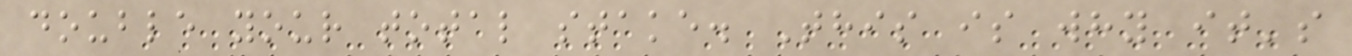double your total stake. This is why it's
